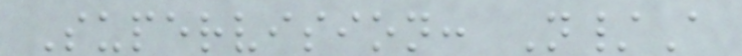Supervision: N/A
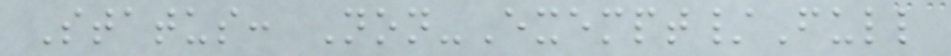Status: Non-Exempt/Full
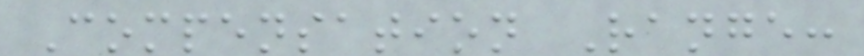Compensation Range:
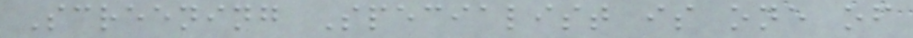Screening Specialist is one of
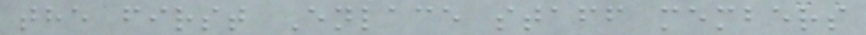the first Enlace staff members
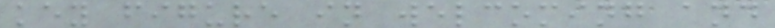key figure in welcoming and
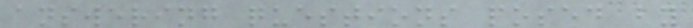answering questions posed by
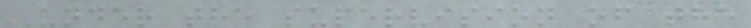Under the supervision of the
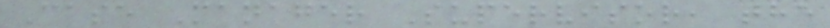Case Manager Supervisor, the
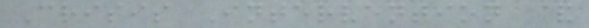Crisis Intervention &
